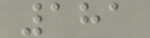181
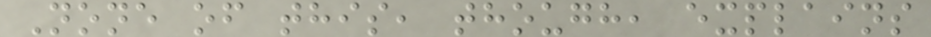None of this, though, explains
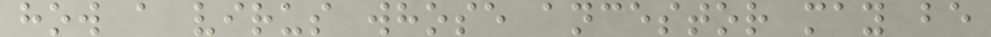how a virus whose ancestor may be
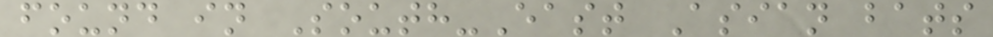found in South-East Asian bats
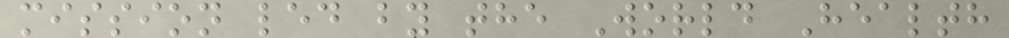mission led by the World Health
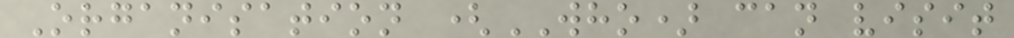Organisation (WHO) can visit
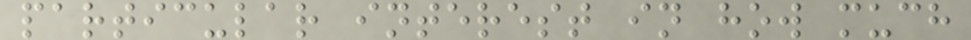particular interest in how much
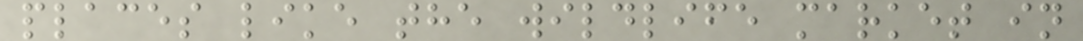places like the wildlife market in
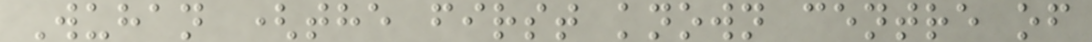Wuhan (the first known centre of
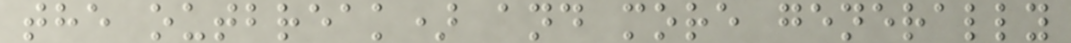the outbreak) and more generally
